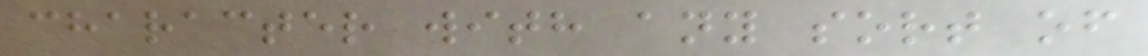character with any sort of
